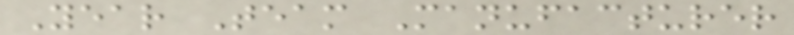Year Team Manufacturer
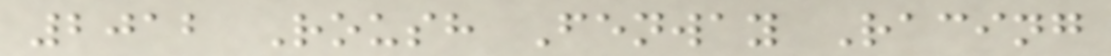2012 Roush Fenway Racing
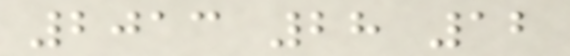2013 28 12
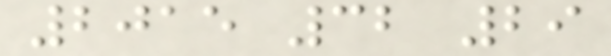2015 32 29
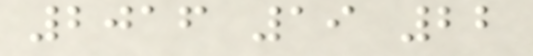2016 19 22
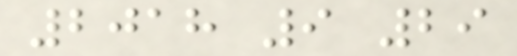2018 9 29
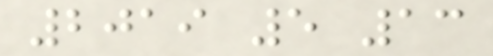2019 5 13
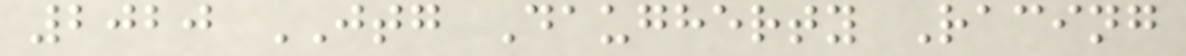2020 JTG Daugherty Racing
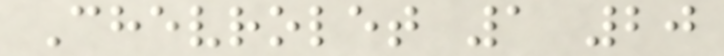Chevrolet 1 20
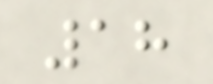18
